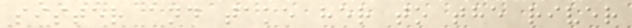sister and take her to the river
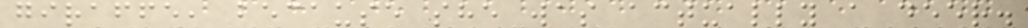giraffe, because she was actually a deer.
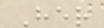Her
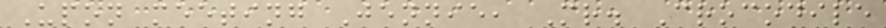Upon meeting Jennie, Mr. Crocodile
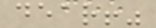dear!"
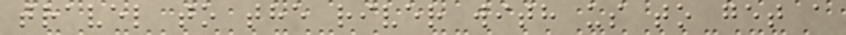travel to the river with us to get a
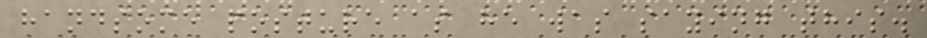handsome posture as he was saying this.
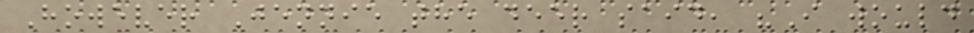However Jennie the deer said, "I would
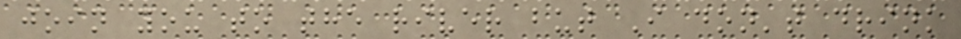join you to the river but I don't drink
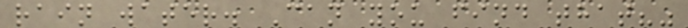rain water. Can you find that?"
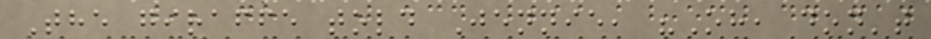The giraffe told Jennie, "Oh, don't
